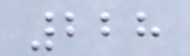228
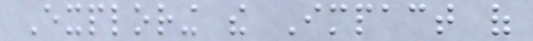Exploring the Impact of
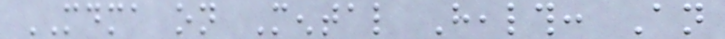MDMA on Mental Health: An
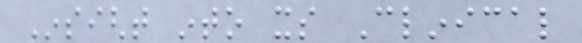Insight into its Clinical
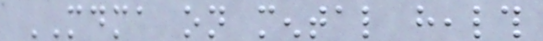MDMA on mental health
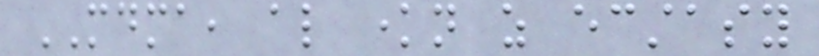MDMA, also known as ecstasy
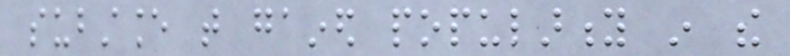substance that gained popularity in the
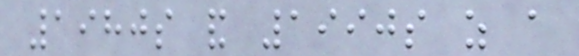1980s and 1990s as a
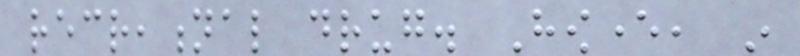recreational drug. However, in
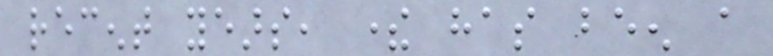recent years, there has been a
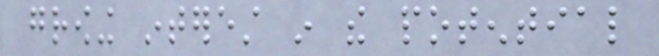growing interest in the potential
